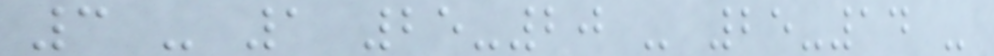3 - 1 25-20 - 25-14 -
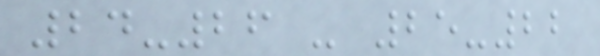24-26 - 25-22
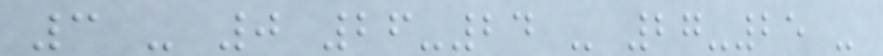3 - 0 26-24 - 27-25 -
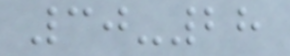30-28
